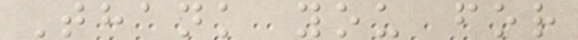Thank you for
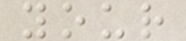your
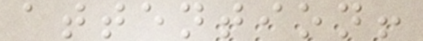attention!
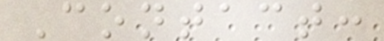Contact:
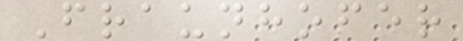Fraunhofer
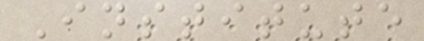Institute
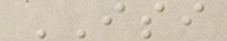ISI
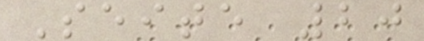Seite 20
